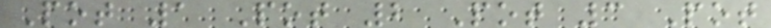Pot 1 Pot 2 Pot 3 Pot
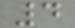4
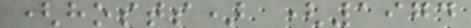(hosts) (1974
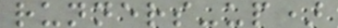runners-up)
